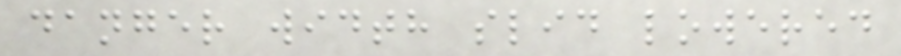danger width slid lowered
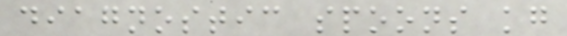diagnostic spoons kg
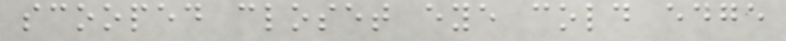scooped closet eye cold edge
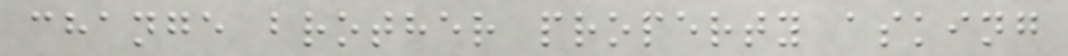change brother property asking
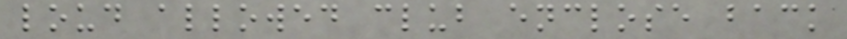loud allowed club enclose back
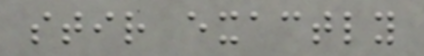stir exactly
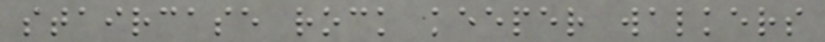staircase rock keeper walkers
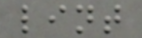lint
